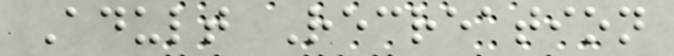Adult Recreation
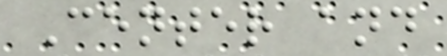Center and
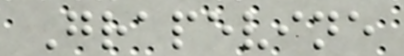Grapevine
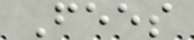Fees
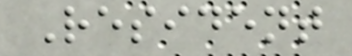Resident
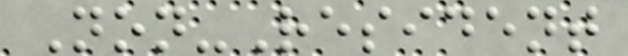Non-Resident
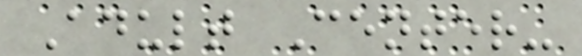Adult Center-
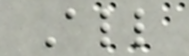All
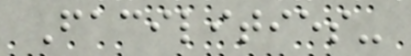Facilities-
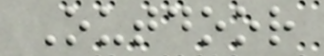Outdoor
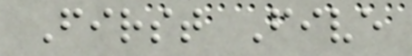First Five
